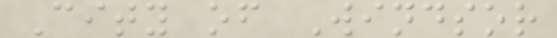City of Windsor
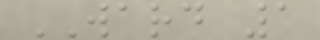WARD 1
